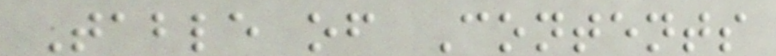Table of Contents
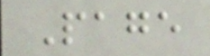Page
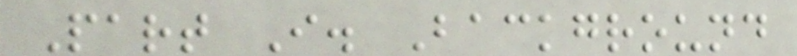Part I. Background
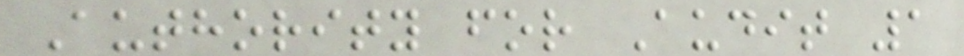Authority for Audit 1
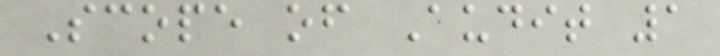Scope of Audit 1
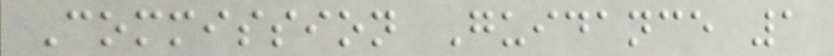Commission Guidance 1
